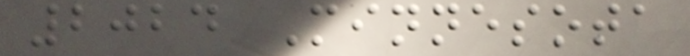2024 Minnesota
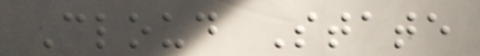Cloud State
